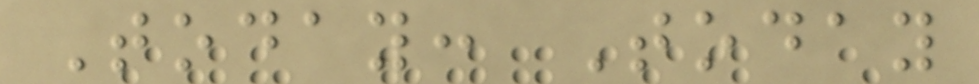Today: Today
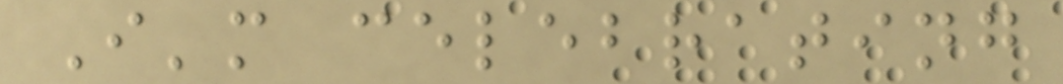I'm celebrating
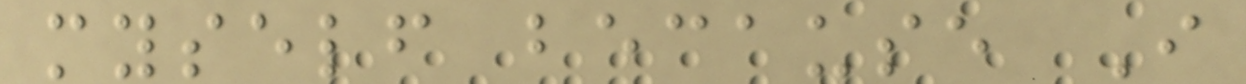myself because I
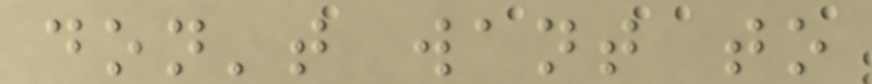don't want to
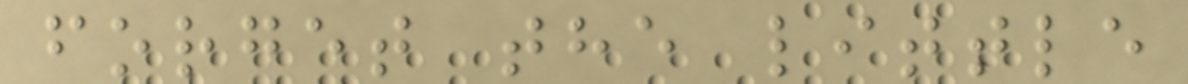forget the little
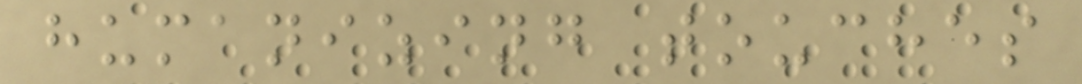humanizing touches
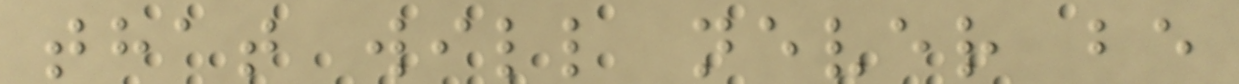that will never be
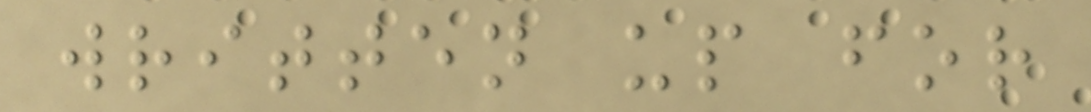written up for
